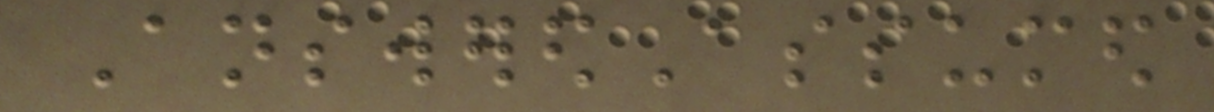AnsweredAssumed
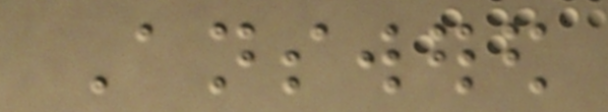Answered
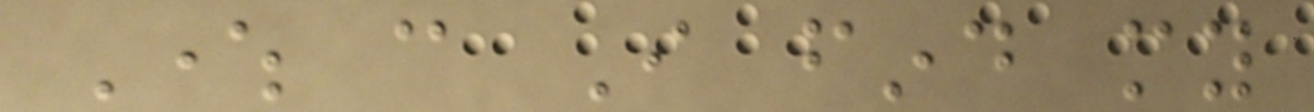Where can I find my
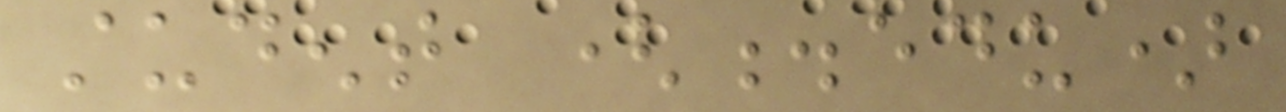student (.edu)
